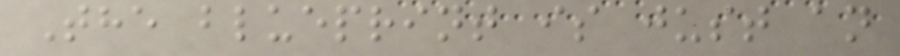The blueprint is just an
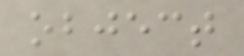object
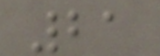21
